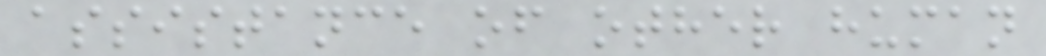assistance of other human
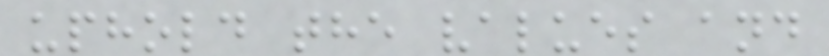uphold the values and
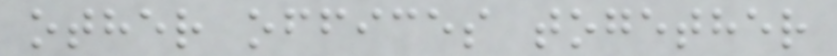other offices together
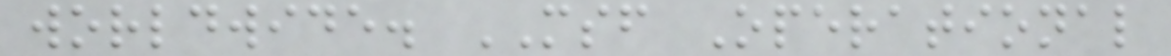worldwide. MSF Operational
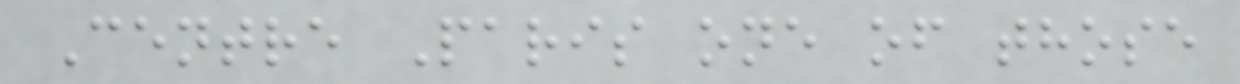Centre Paris one of those
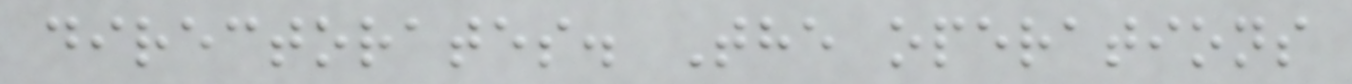directorates. The operations
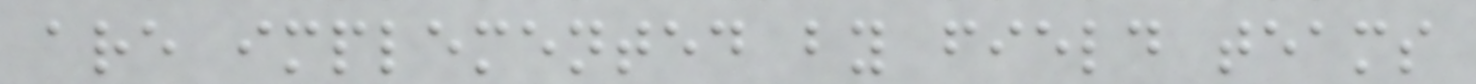are implemented by field teams
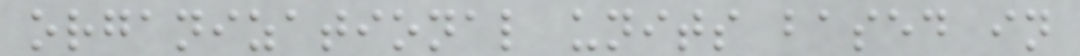organizational units based in
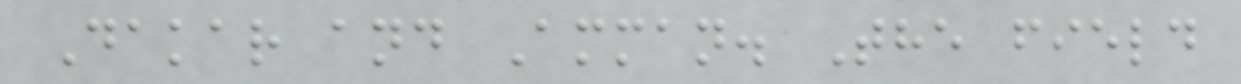Dakar and Amman. The field
